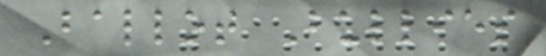Ballot Bullies
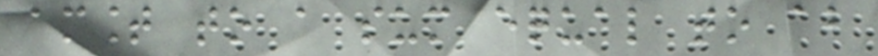amount to a sum equal to about
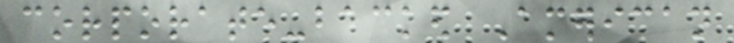corporate-backed American
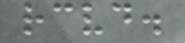received.
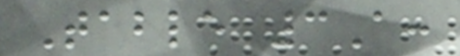Table 3A:
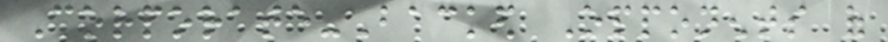Corporate-Backed Opponents of
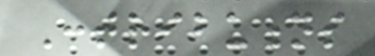Contributions
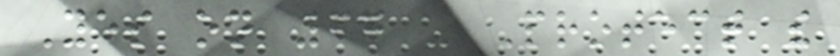Yes on 67 - Protect the
